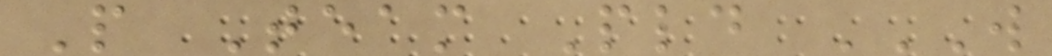P Team Pld W
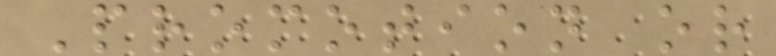Promotion or
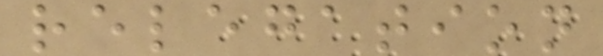relegation
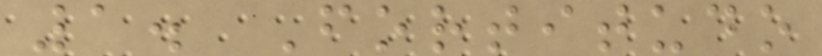1. Fortitudo
